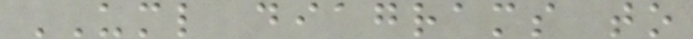UML diagrams to
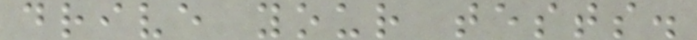drive your tests.
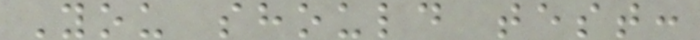You should test:
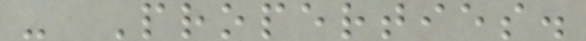- Properties.
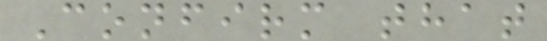Confirm that
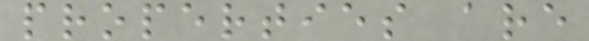properties are
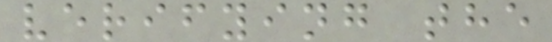verifying the
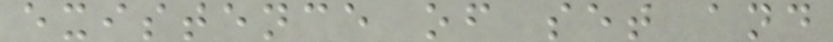existence of set and
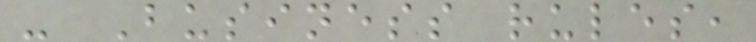- Business rules,
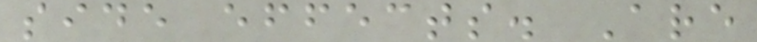side effects. Are
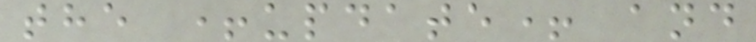the +update+ and
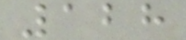128
